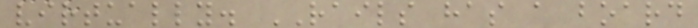virtually. RAILS has a board
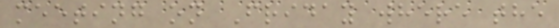meeting on Friday where the
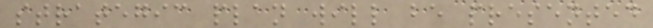strategic plan will be presented
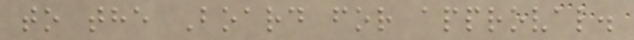to the Board for approval.
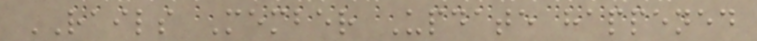RAILS Member Update happened
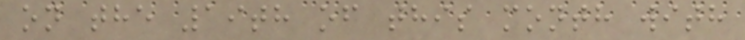on the 19th of this month with
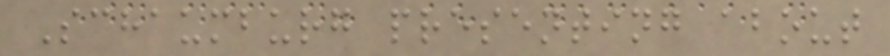Schaumburg presenting about
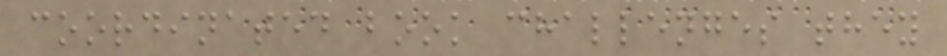coordinated book challenges they
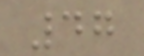47
